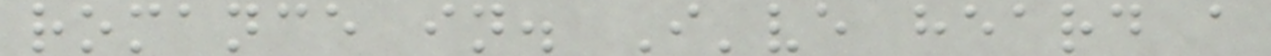romance in. I've heard a
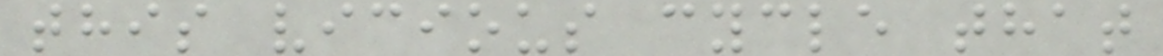this vicious cycle that
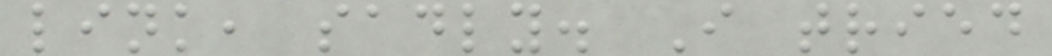link, sadly. I tried
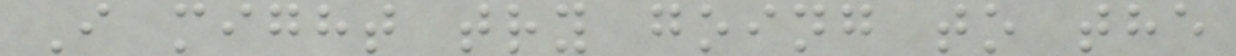I might try going to the
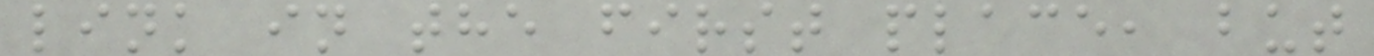link in the first place, but
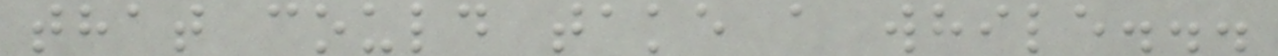that could take a while...
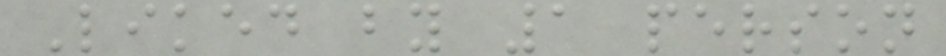Liked by 1 person
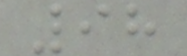98
